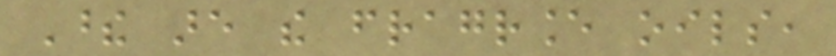These are the fragrance oils,
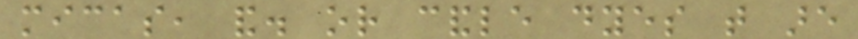micas, and. or candle dyes that are
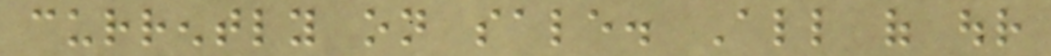currently on sale. All of our
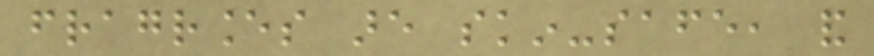fragrances are skin-safe, and
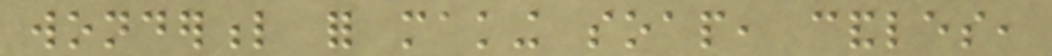wonderful for making soap, candles,
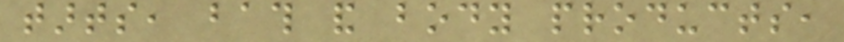tarts, bath and body products,
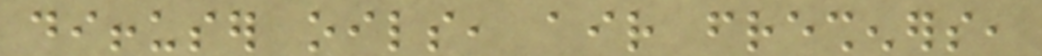diffuser oils, air fresheners,
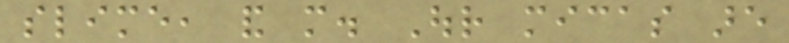slime, and more. Our micas are
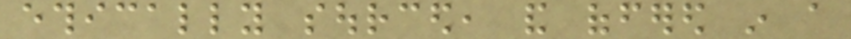ethically sourced, and offered in a
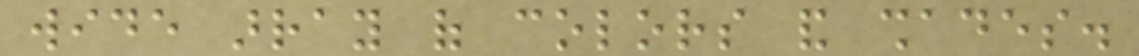wide array of colors and shades.
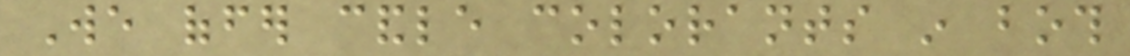We offer candle colorants in both
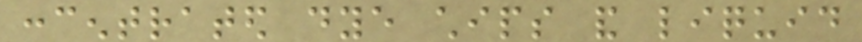concentrated dye chips and liquid
